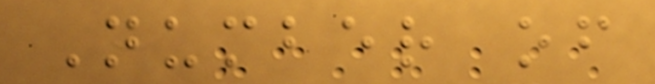Number of
